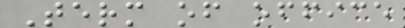Term of office
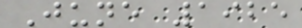June 1925
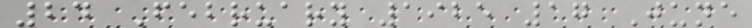24 February 1925 17 June
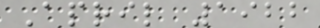April 1922
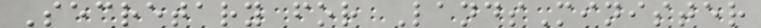Secretary for LandsMinister
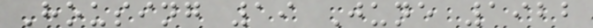Housing 19 June 1922
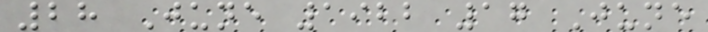28 June 1922 17 June
